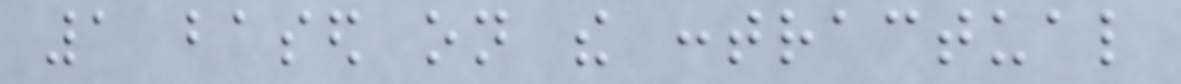1 based on the contractual
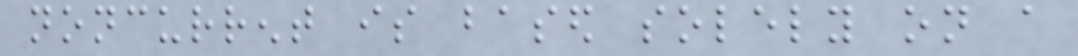noncurrent is based solely on a
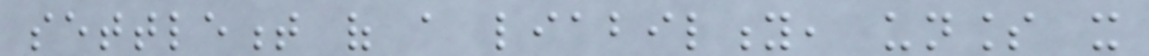settlement of a liability, unless it
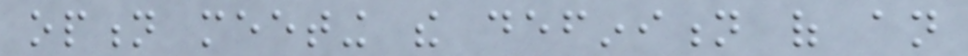option meeting the definition of an
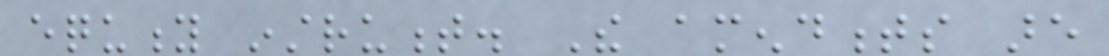equity instrument. The amendments are
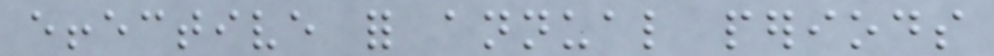effective for annual periods
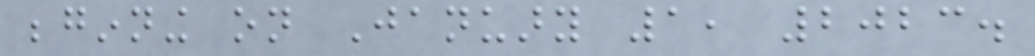beginning on January 1, 2023.
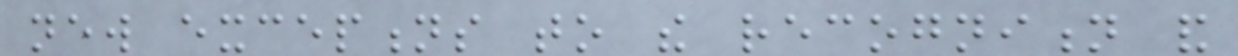new exceptions to the recognition and
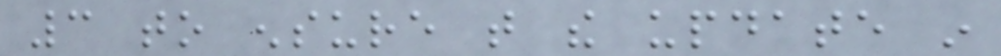3 to ensure that the update in
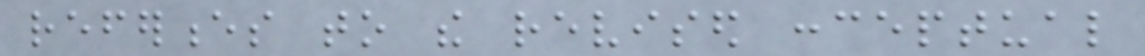references to the revised conceptual
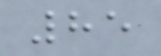85
